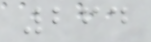264
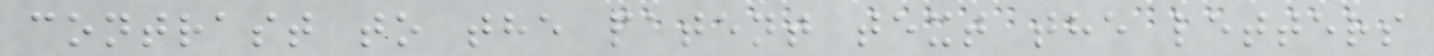contrast to the patent text the letters
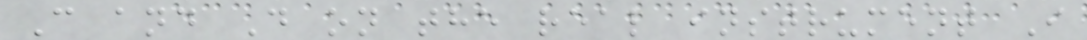C and D on the real instrument I
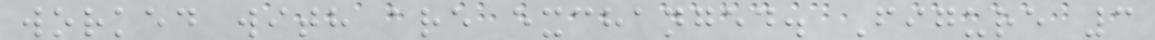worked with are exchanged. Figure 3
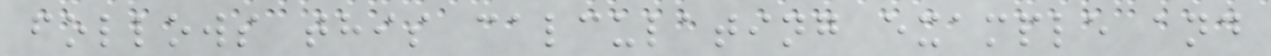follows this calculating example and
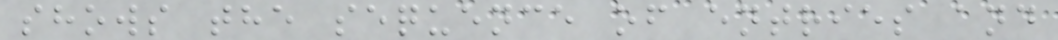shows the sequence of entries and
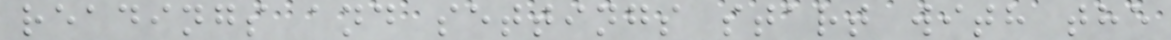readings and settings start with the
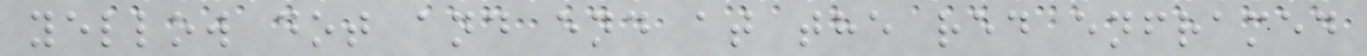yellow dot and end at the red enframed
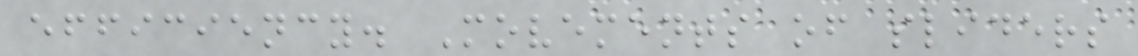efficiency. Movements of sliders
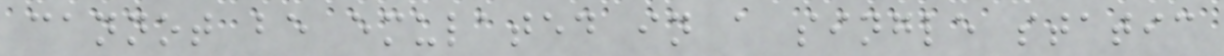cannot be emulated in a single static
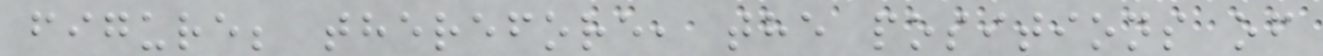figure; therefore, the positions of
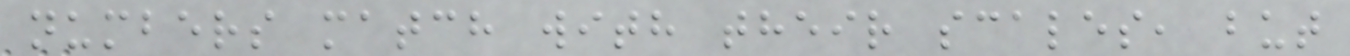numbers match with their scales, but
